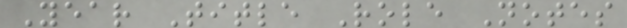Year Title Role Notes
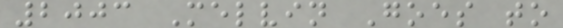2003 Melvin Goes to
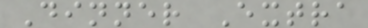Dinner Extra
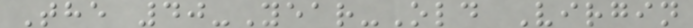The 40-Year-Old Virgin
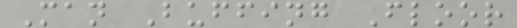Man Buffing Floor
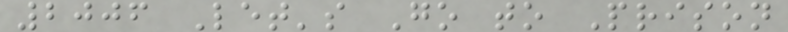2006 Let's Go to Prison
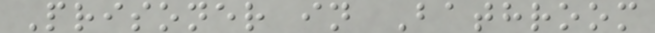Prisoner in Bathroom
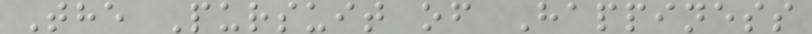The Pursuit of Happiness
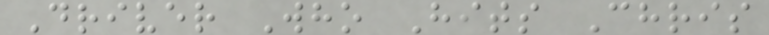Driver Who Hits Chris
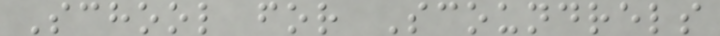School for Scoundrels
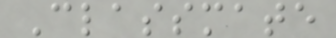Classmate
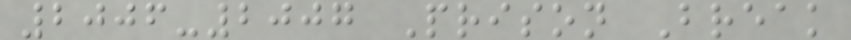2006-2007 Prison Break
